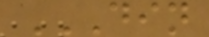DIN
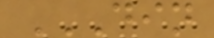DIN
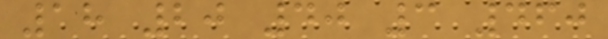18 20 40 3 460
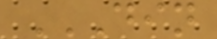DIN
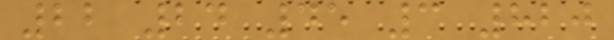22 24 45 3 820
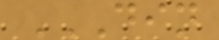DIN
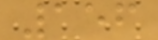156
